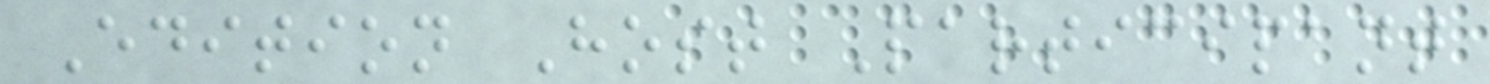Edition Host Participant
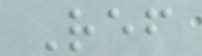Ref
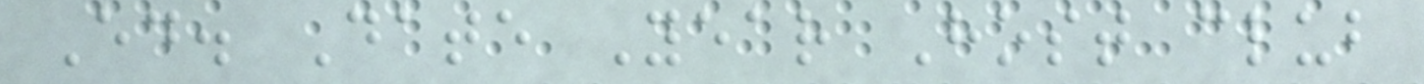Ed. Date Year Host club
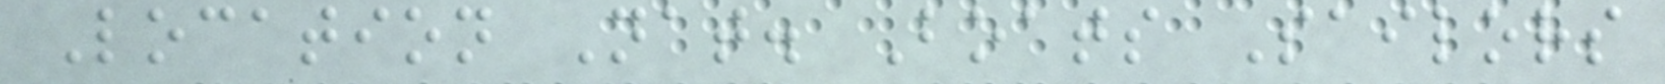Location Nat. Boats Sailors
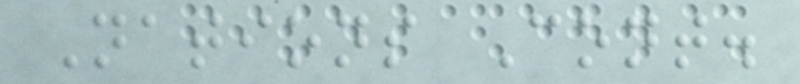Nations Cont.
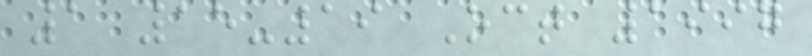1 15-19 Oct 1997
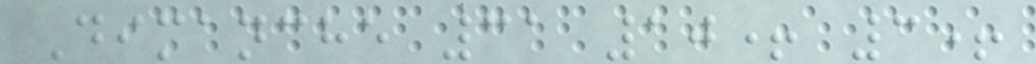Dimanche 31 10+ 3+
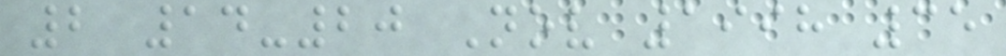2 14-20 Nov 1998 35
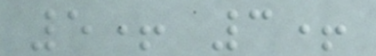5+ 3+
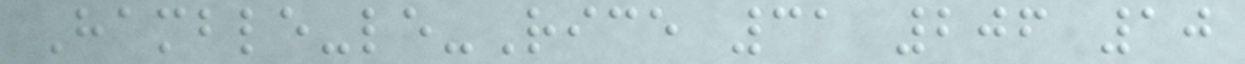Hamble-le-Rice 31 206 10
